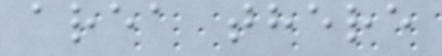area there
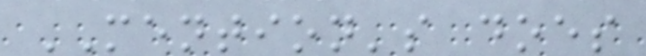MENTION's does
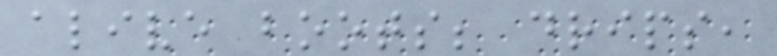alive boots; drips,
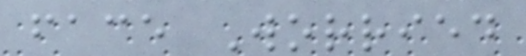face Worried
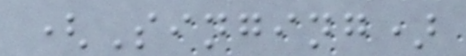(Singing)
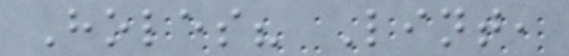Holes? Lint,
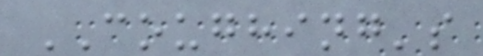COUGHING's
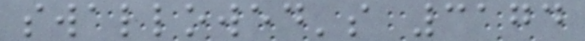swallowed's 3174
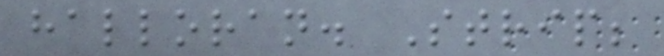halloran. Strip;
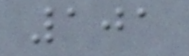101
